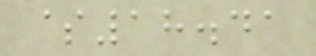$18.41
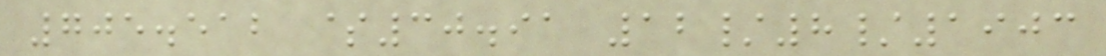705.512 $30.91 12/8/1903
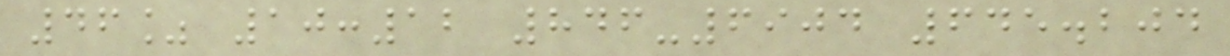46% 10:12 846-6904 645.204
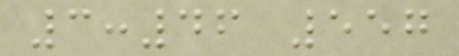3:46 557
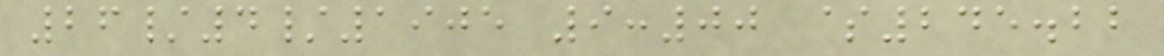26/4/1905 9:00 $245.22
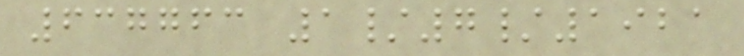637763 1/7/1921
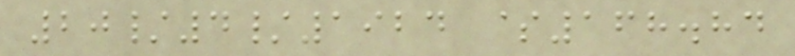20/4/1924 $168.84
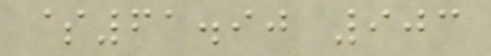$61.90 903
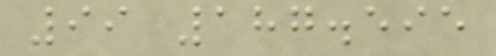99 187.595
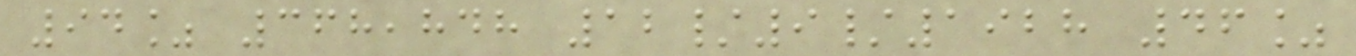94% 368,848 12/9/1928 46%
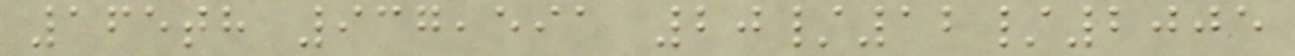165th 937,591 20/12/2005
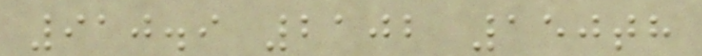910.9 2102 150th
